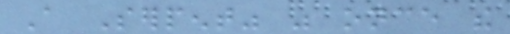A Serpent" was once the
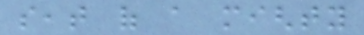seat of a mighty
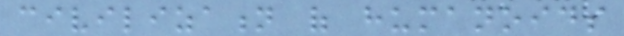civilization of humanoids
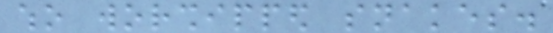who worshipped snakes.
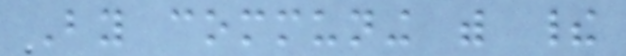By communing with their
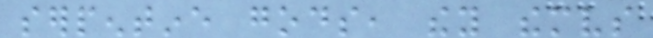serpentine gods, they themselves
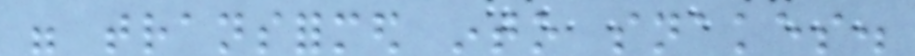were transformed into snakes.
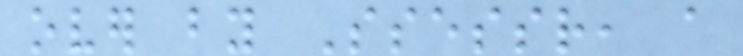over by Ssessr, a
